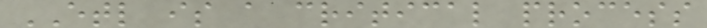ETL is a critical process
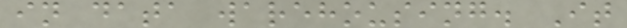in data warehousing. It
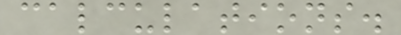calculations.
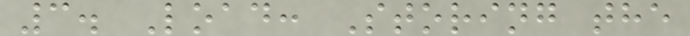3. Load: Storing the
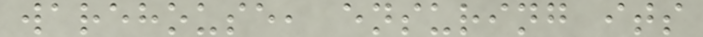warehouse, ensuring its
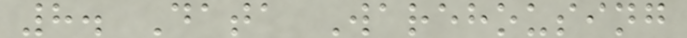8. Data Warehousing
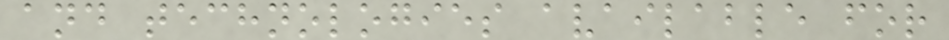and technologies available for
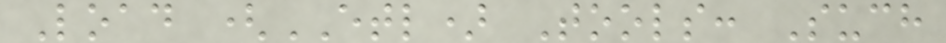Load (ETL) Tools: Such
